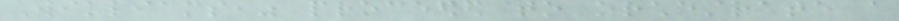Williams," proceeded to orchestrate a
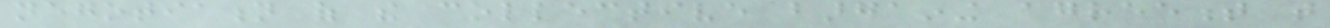negotiation of the collective bargaining agreement that
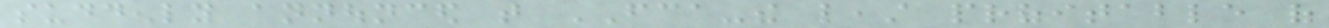suddenly announced that FCA-the least profitable of
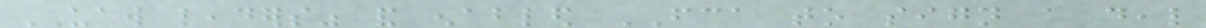UAW leaders" and enabled FCA to sign a deal
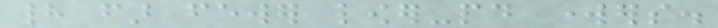had far fewer lower-paid workers.
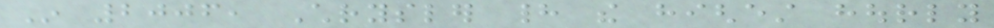In 2006, Chrysler had the highest hourly
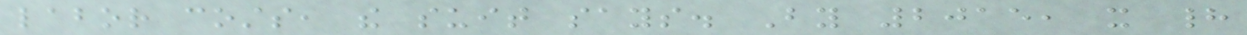labor costs, the suit says. By 2015, it had
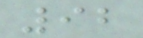92
